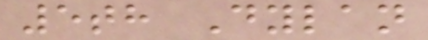5th Dylan
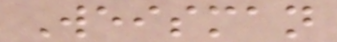Weisman
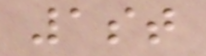1st
